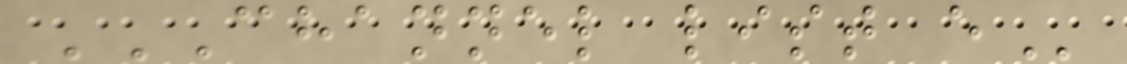CHANNEL LIST E
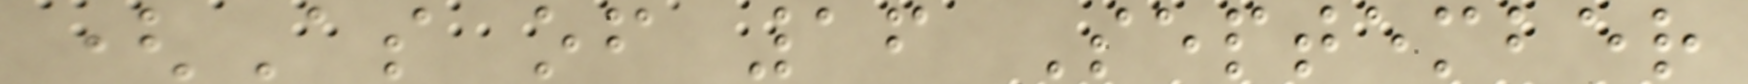(As of 16 September
